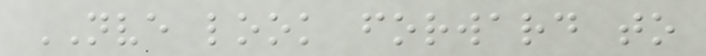NVE look forward to
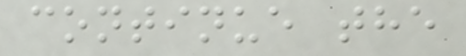continue the
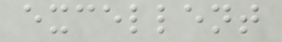excellent
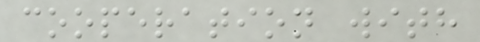cooperation with
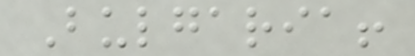Bulgaria!
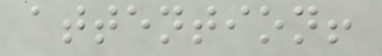attention!
